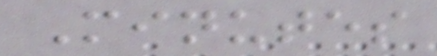Minutes
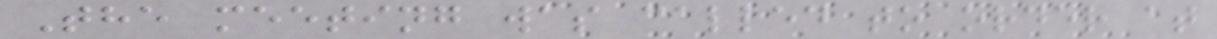The meeting was called to order at
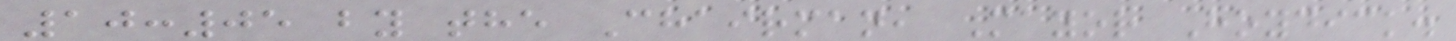10:05 by the Chairman, Mayor Hoydick.
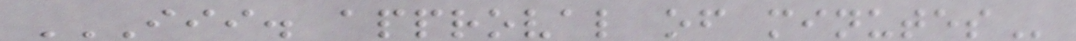III. APPROVAL OF MINUTES
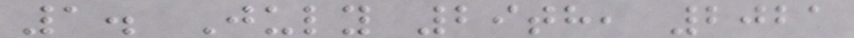1. July 29th, 2021
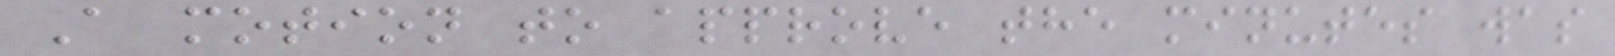A motion to approve the minutes was
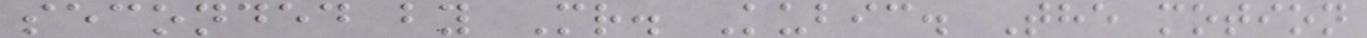seconded by Mr. Kubic. The motion
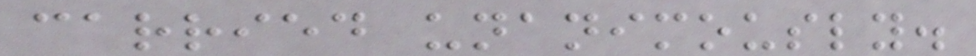carried unanimously.
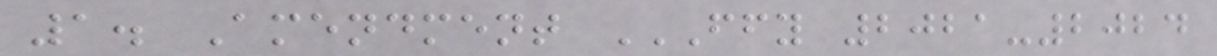1. Amendment FFY 2021-2024
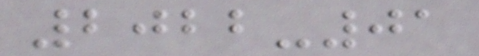2022-01
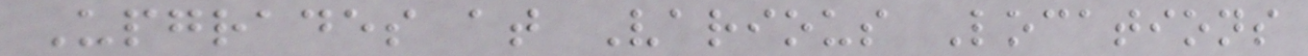Upgrades at Various Locations
